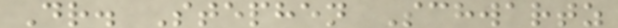Dr. Stephen Schwartz
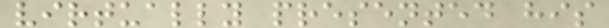virtually presented his
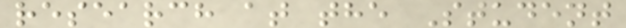research at the Student
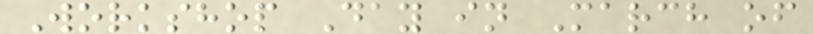Workshop Day in March of
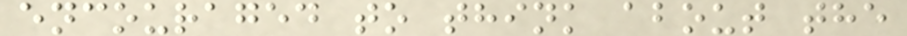encouraged to think about the
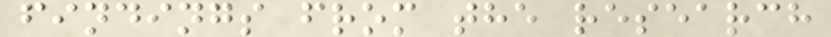findings from the research
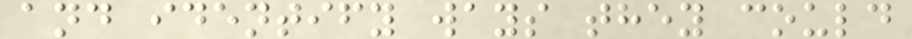and identify ways they could
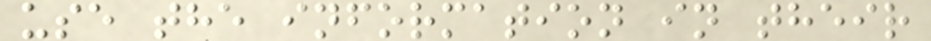use the information in their
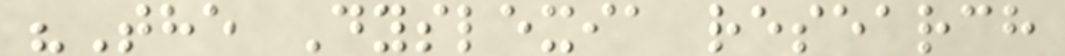"The Dyslexia research
